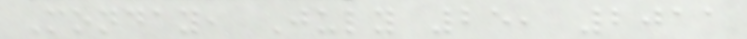Monday, July 25, 2011
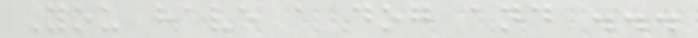You have a dog and ...
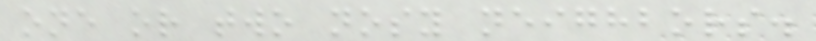one or two nosy neighbors.
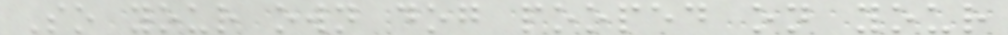So your own dog pooped on your
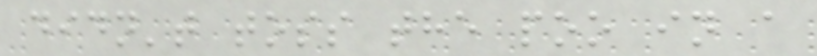didn't toss the poo in a
